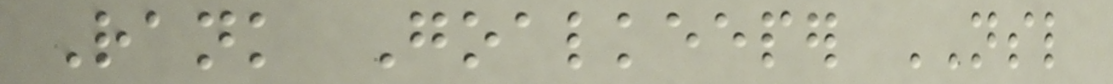Rank Goalkeeper NSL
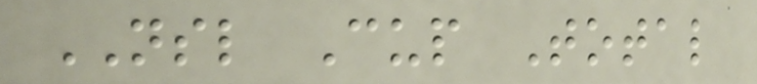NSL Cup Total
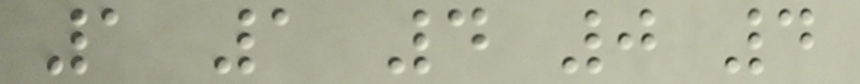1 1 4 0 4
